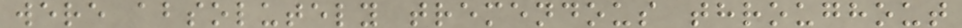were absolutely tremendous throughout
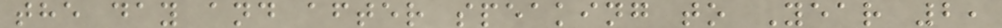the day and after speaking to Year 2,
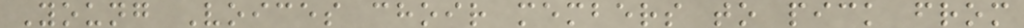Young Voices choir members to pick from
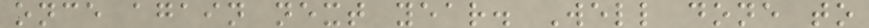once again next year. Well done to
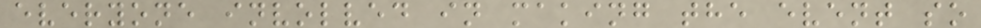everyone involved in making the event so
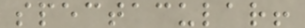spectacular!
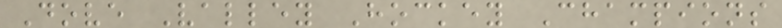Dove Valley Hockey Champions
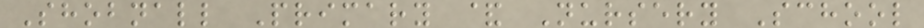Shobnall Primary & Nursery School
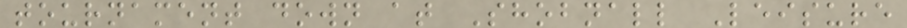tournament down at Shobnall Leisure
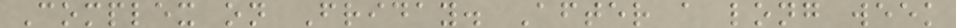Complex on Friday. After a long week
